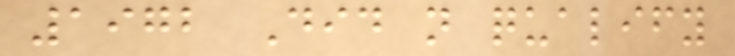1972 Did not qualify
